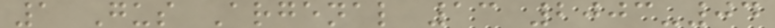1 Gus Argenal 13 2003-04
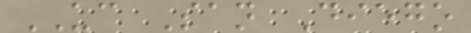UC San Diego
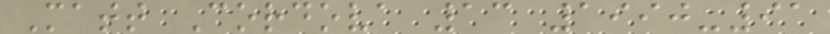Matt Cordova 13 1990-91
